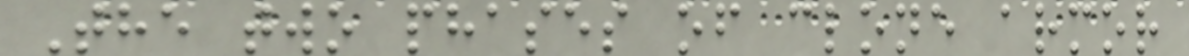The two phases of clone armor
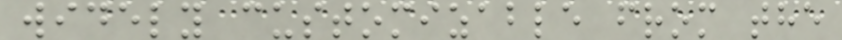widely customizable from the
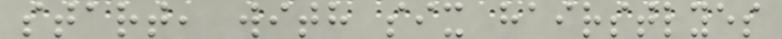start, with six hairstlyes
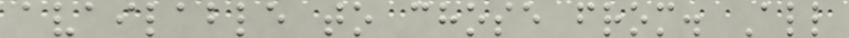available to chose from. All
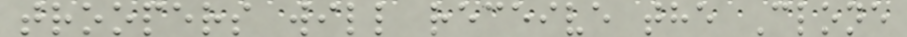troopers will receive the Clone
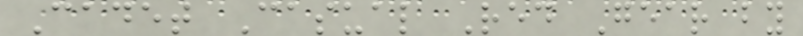Cadet Casual Red Gear by
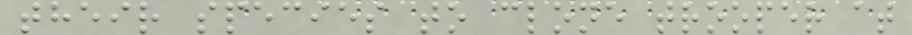their species to clone trooper at
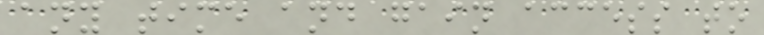any time and gain access to
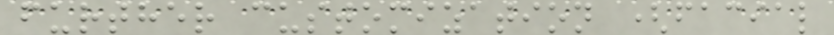further customization (facial
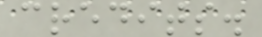credits.
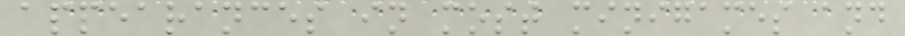appearances in most minigames and
